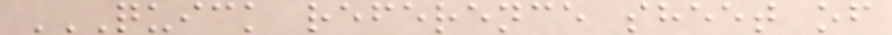QUICK REFERENCE SHEET OF
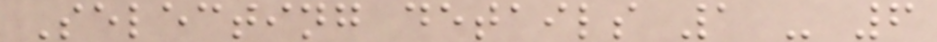Selecting details 1 - 6
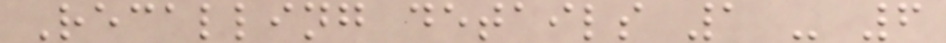Recalling details 1 - 6
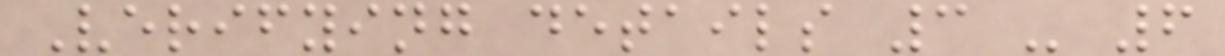Verifying details 3 - 6
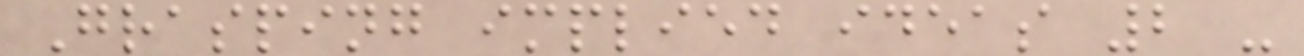Grasping implied ideas 2 -
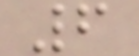6
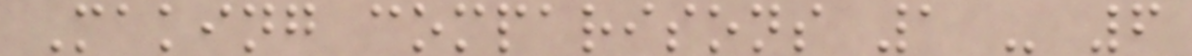Making comparisons 1 - 6
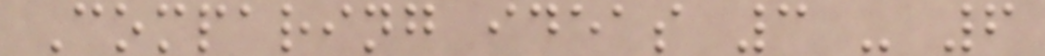Comparing ideas 3 - 6
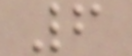6
